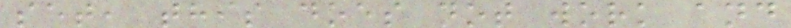set, this does not work and
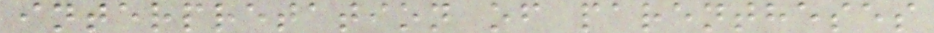interpretation of parentheses
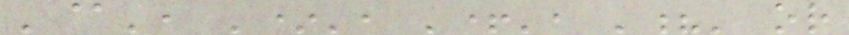'@', '*', '+', '?' or
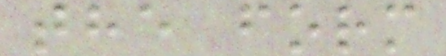the form
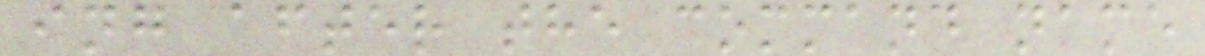ing after the command name
